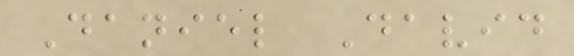Daniel David
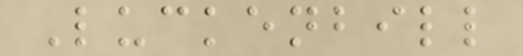Luckenbill
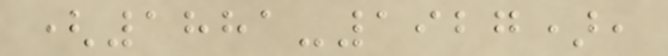(1881-1927),
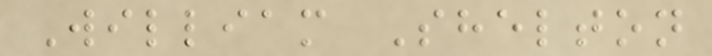William Shelton
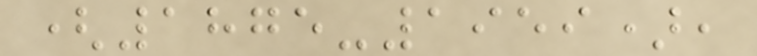(1875-1959),
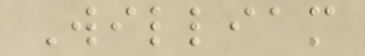William
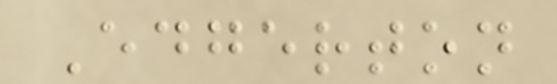Edgerton
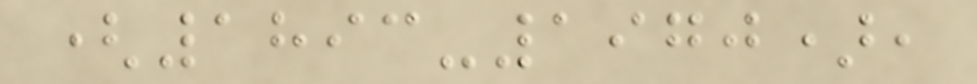(1893-1970),
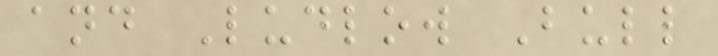and Ludlow Bull
